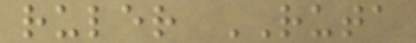ruler RUTA
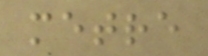metre
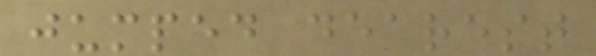jumped dearest
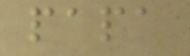papa
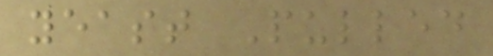yeast Pulled
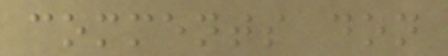comments don
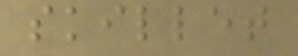skillet
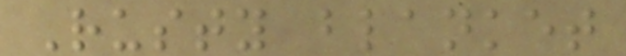Rusty blanket
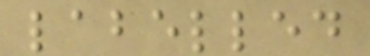labelled
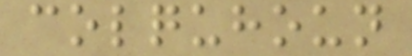colquhoun
